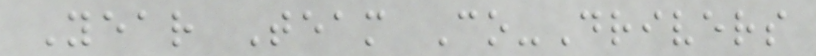Year Team Co-Drivers
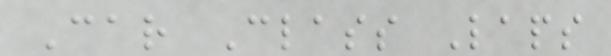Car Class Laps
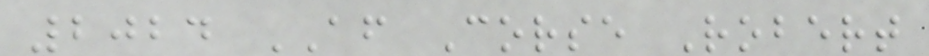2024 AF Corse Robert
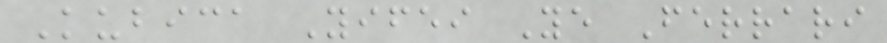Kubica Yifei Ye Ferrari
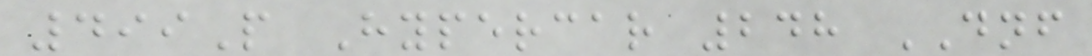499P Hypercar 248 DNF
